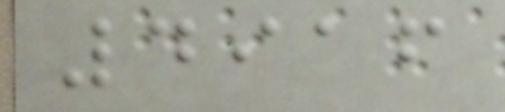4916
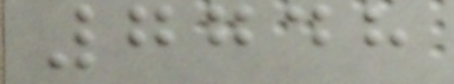7748
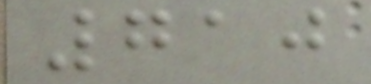710
